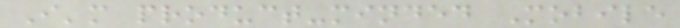I'm product-minded Mobile
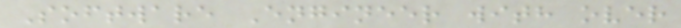Software Engineer with over
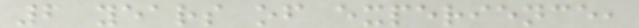6 years of experience,
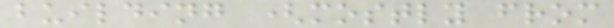building (mostly from
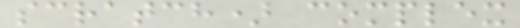scratch) complex
